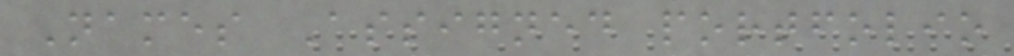Names Assigned portfolio
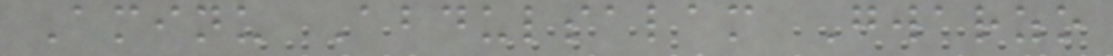Aminu Abdulsalam Gwarzo
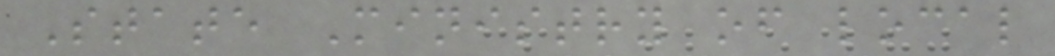State Ministry of local
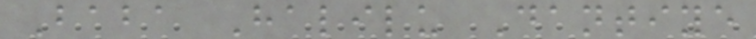Baba Halilu Dantiye
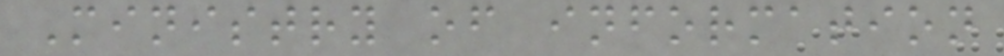Ministry of information
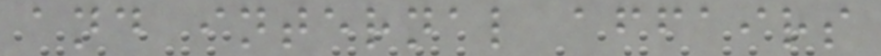and internal affairs
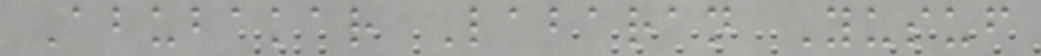Abubakar Labaran Yusuf
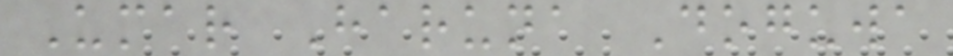Umar Haruna Doguwa
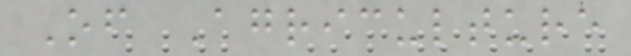Of Agriculture
